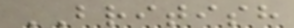BRITISH
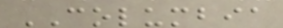COLUMBIA
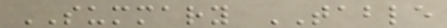SUMMARY TABLE
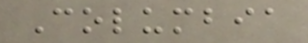Columbia
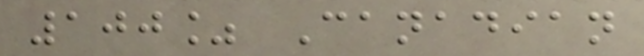100% Canadian
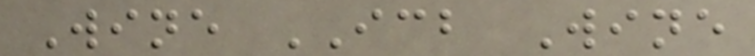Wine ICB Wine
